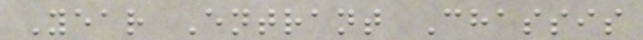Year Entrant Chassis
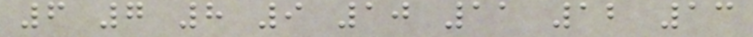6 7 8 9 10 11 12 13
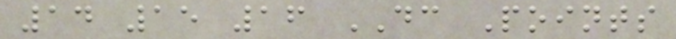14 15 16 DC Points
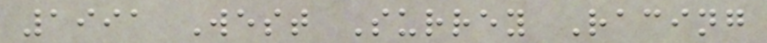1991 West Surrey Racing
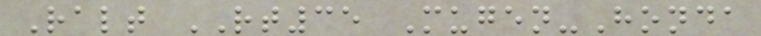Ralt RT35 Mugen-Honda
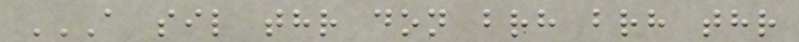A SIL THR DON BRH BRH THR
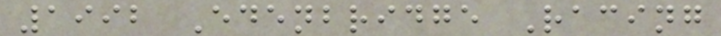1992 Edenbridge Racing
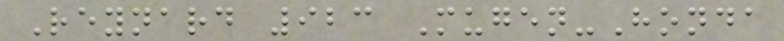Reynard 923 Mugen-Honda
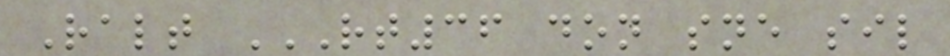Ralt RT36 DON SNE SIL
